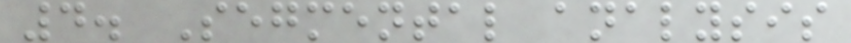4. Segmental analysis
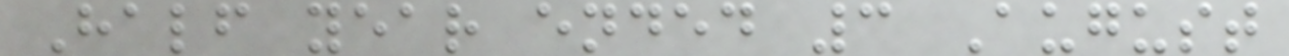Half year ended 3 August
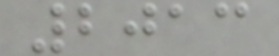2013
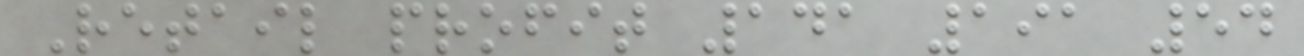Retail profit 141 191 54
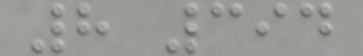8 394
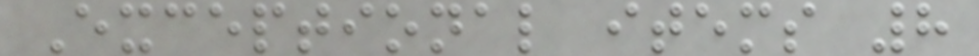Exceptional items 8
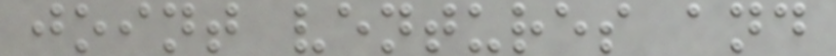joint ventures and
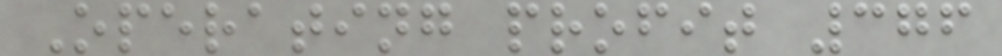Operating profit 376
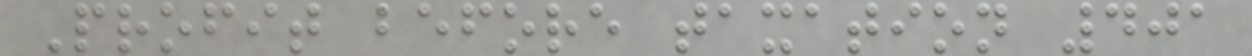Profit before taxation 401
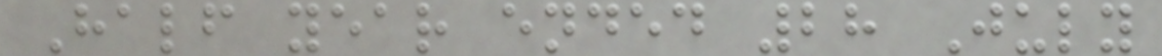Half year ended 28 July
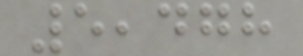5,478
